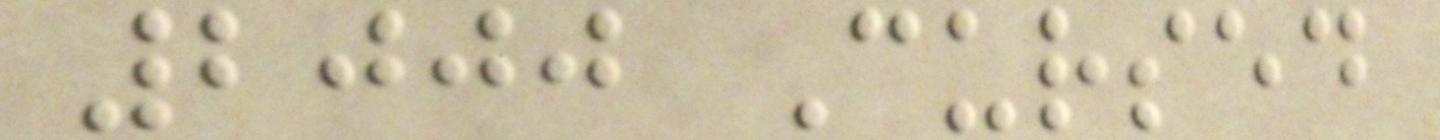2000 Cursed
